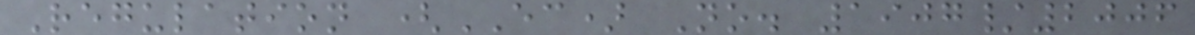Regulation (EC) No. 1907/2006
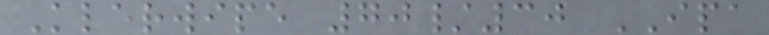Klerwipe 70/30 IPA
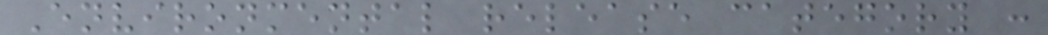Environmental release category :
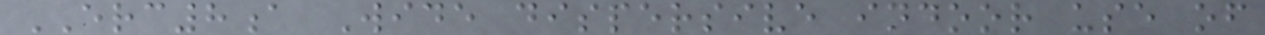ERC8a Wide dispersive indoor use of
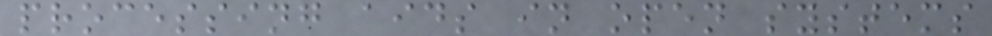processing aids in open systems
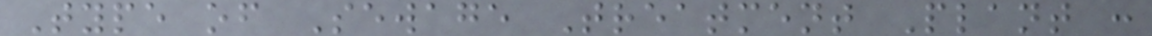Type of Sewage Treatment Plant :
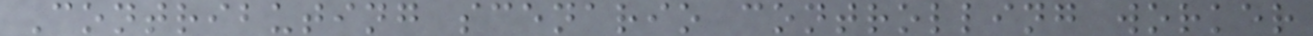Contributing scenario controlling worker
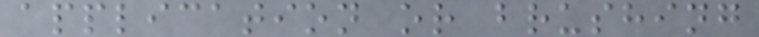application or brushing
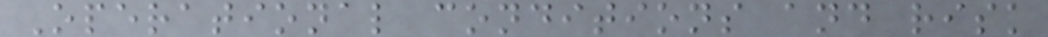Operational conditions and risk
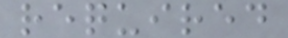required
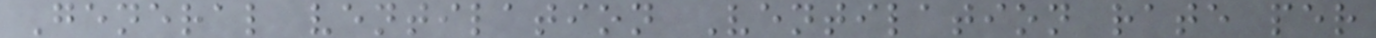General ventilation Ventilation rate per
